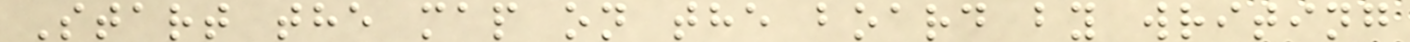Start the map on the board by writing
